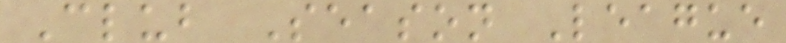Club Season League
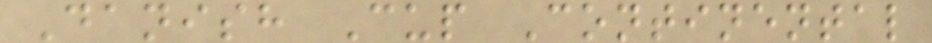Danish Cup Continental
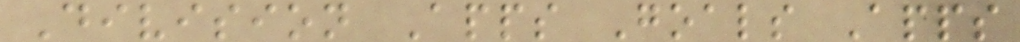Division Apps Goals Apps
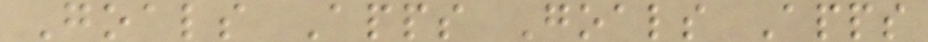Goals Apps Goals Apps
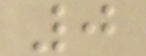0
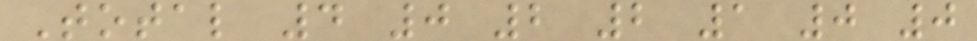Total 4 0 2 2 1 0 0
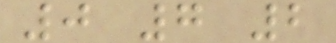0 7 2
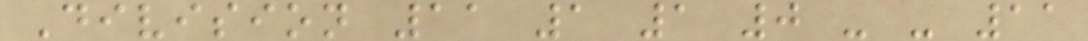Division 11 1 1 0 - - 11
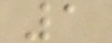1
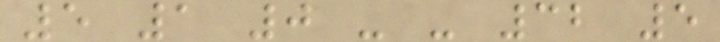5 1 0 - - 32 5
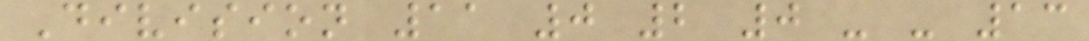Division 11 0 2 0 - - 13
